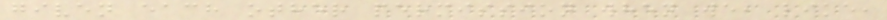given each other permission when we, like,
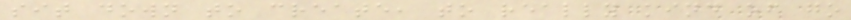sit down to create, to really kind of go
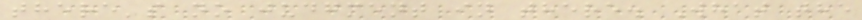there's no judgment in there. What the
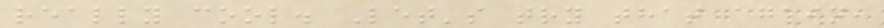really cool. Let's try that again,
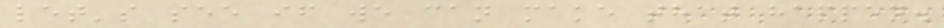let's see if we can make that happen.
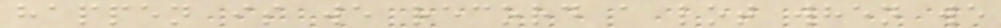happen is we record a lot when we
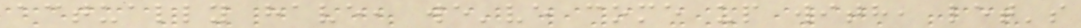actually have, we've come up with, let's
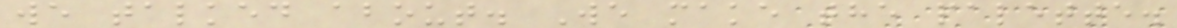we talked about. We make the palette.
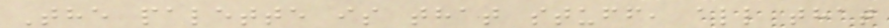The palette is that stuff, all that
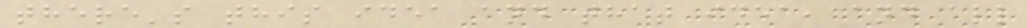there's this idea and that idea, and all
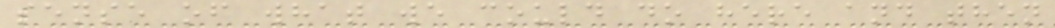sense of what we could do here and then
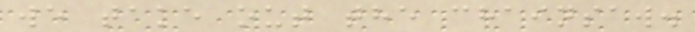we take out the chainsaw.
